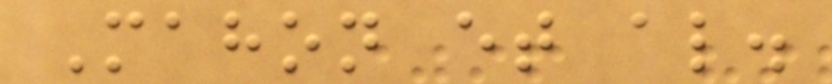Mahon et al.
